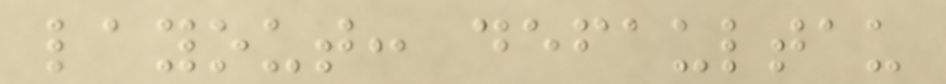layout: defaultau
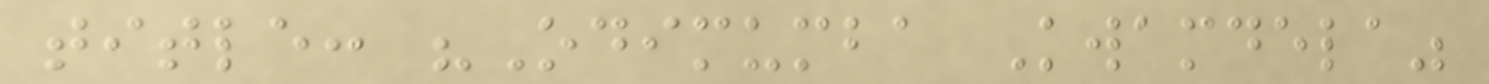title: "Odimumba Kwamdela"
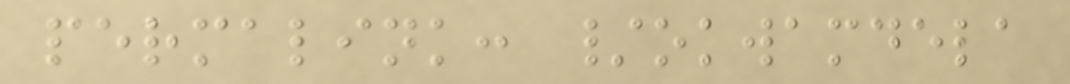permalink: /okwamdela
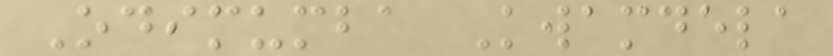Odimumba Kwamdela
